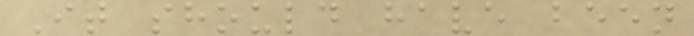It should have been
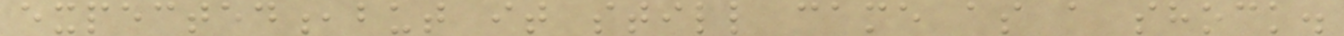expected,but it still came as a shock.
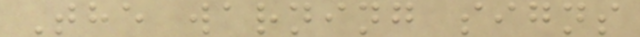The warning signs
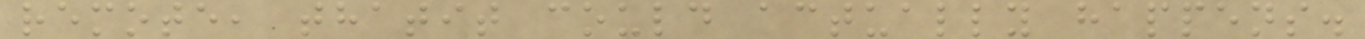remote, thatit could actually happens.
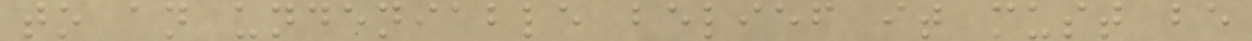to an undeniable belief it must be
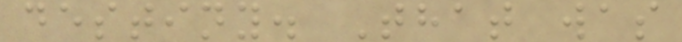destiny. That was
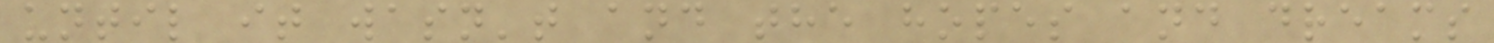until it wasn't and the hopes and dreams
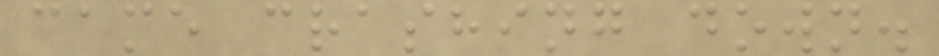came crashing down.
